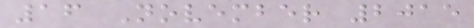16 November 2015
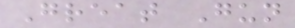Great Gun
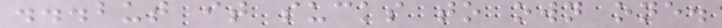...but it sucks to own one.
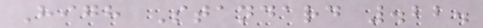High Standard .22.
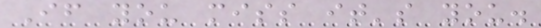If you miss it's you.
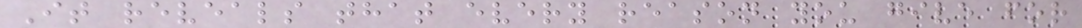It reveals that every reason you give for
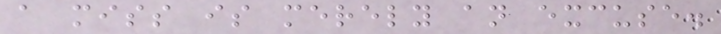a miss is merely an excuse.
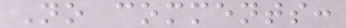No comments:
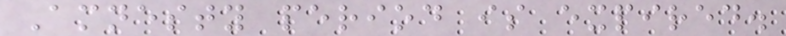Amnesty period is expired.
